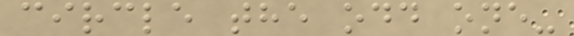circle the odd one-
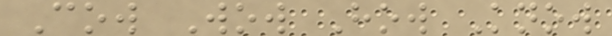Cow Wow How Know
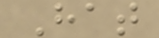Hat
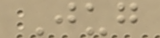Jug
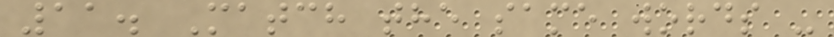11. Match the same words -
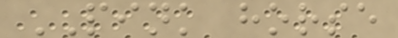PINK horse
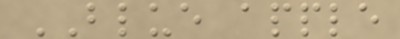BLUE apple
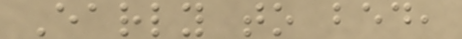Early to bed,
